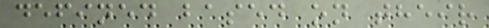defined based on their
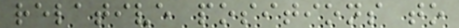relative positions to
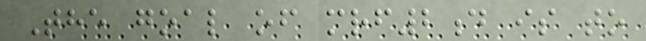The goal of mrf2d is to
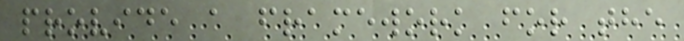provide a framework for the
